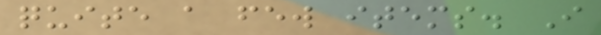quite a few items. I
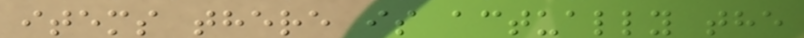items there is actually the
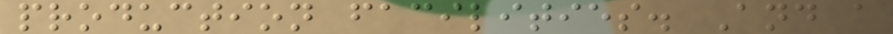production facilities. And a
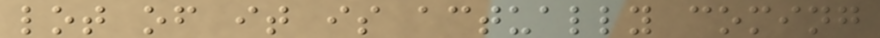lot of it is actually coming
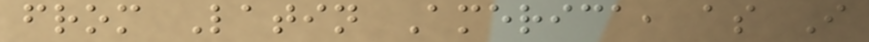from Latin America, as I
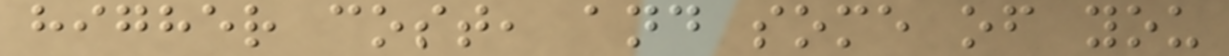higher cost, and some of you
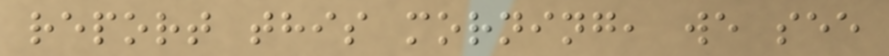report this morning, we see
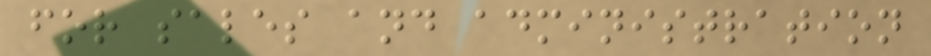for sales and administration
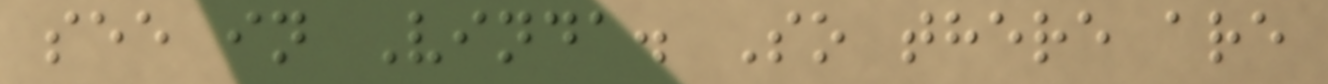see in Vinda. So there are
